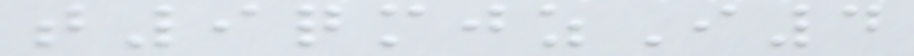t9qmjzI4
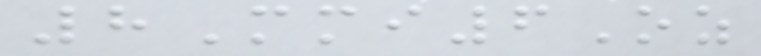8Mmi6Oz
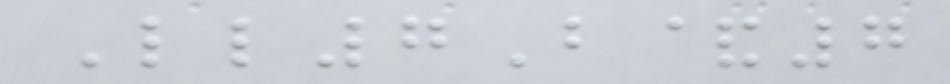Ll7B&7
